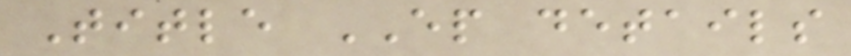Title EP details
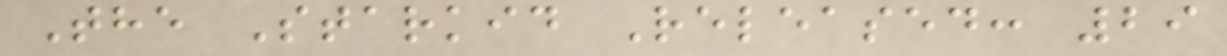The Starkid Released: 29
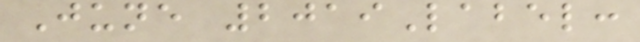June 2019Label:
